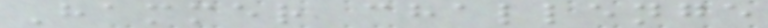Hammer challenge
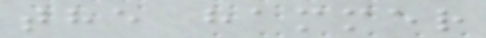the hammer
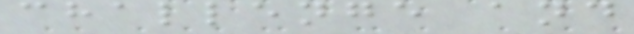challenge and
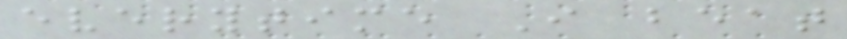everytime I beat
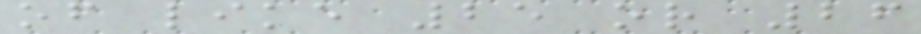of like 25 or 26
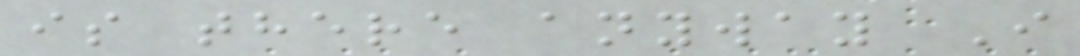is there anyway I
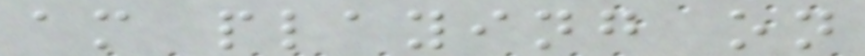am playing on
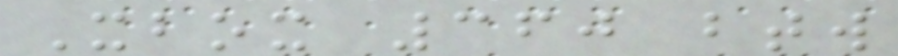Xbox 360 btw
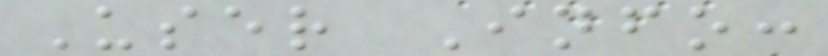User Info:
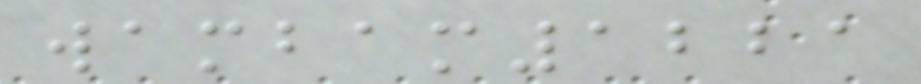wambam1221
